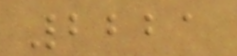2221
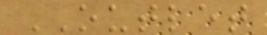OUTLET
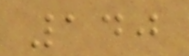140
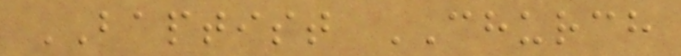BAPTIST CHURCH
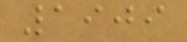1909
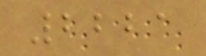2221
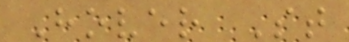Hover St
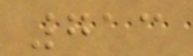713
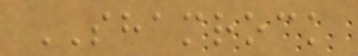SHAMROCK
